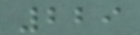229
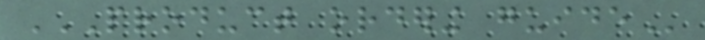PRODUCT ORDERING GUIDE
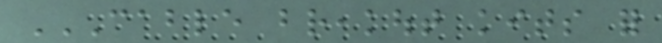CABLE BREAKOUT KITS FOR
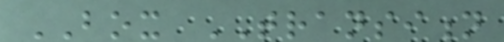BOX TRANSITION
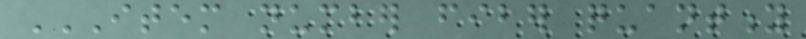ITEM NUMBER FIBER QUANTITY
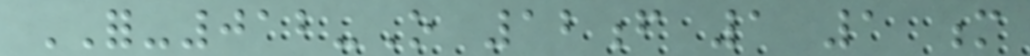FOR-012-O 12f 1 1 m
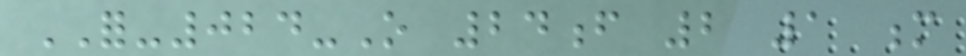FOR-024-O 24f 2 1 m
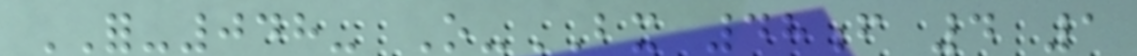FOR-048- O-BX 48f 4 1
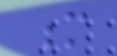m
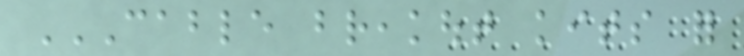CABLE BREAKOUT KITS FOR
